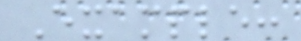Example:
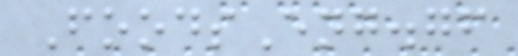FoodsEng.gf
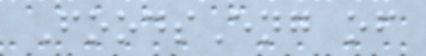FoodsEng of
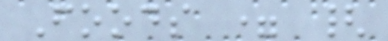Foods = {
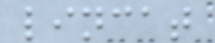lincat
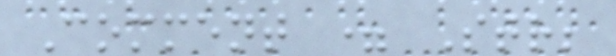Comment = Str;
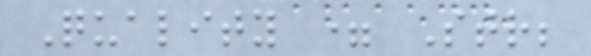Quality = Str;
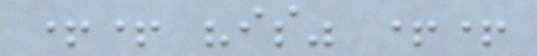++ "is" ++
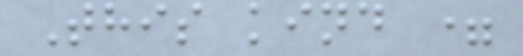This kind =
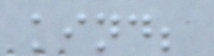kind;
